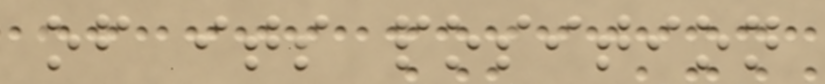of its position
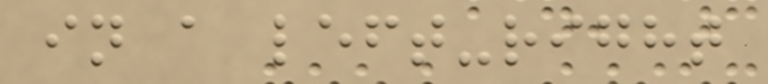in a left-right
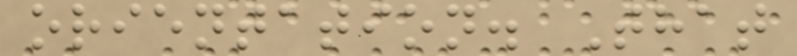orientation. That
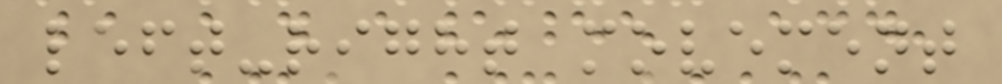left-right movement
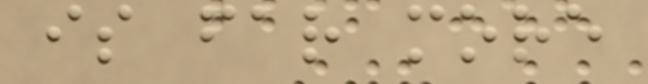is far more
